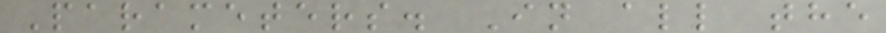Parameters. In all the
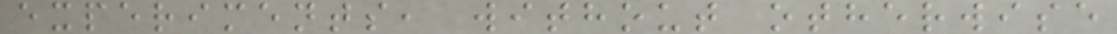experiments, without otherwise
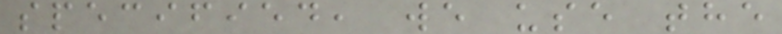specified, we use the
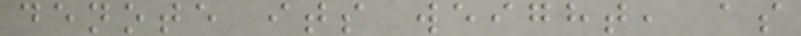denote its weight, as
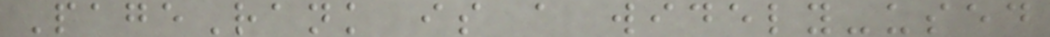PageRank is a widely-used
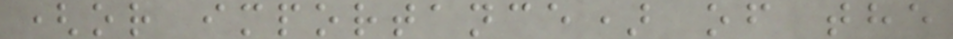(or importance) of the
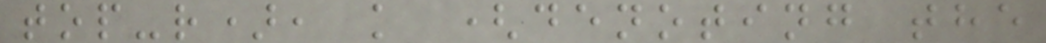top-r), k (denoting the
